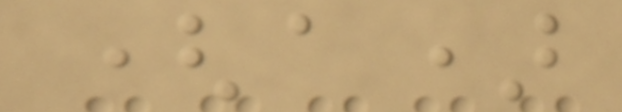(a)
